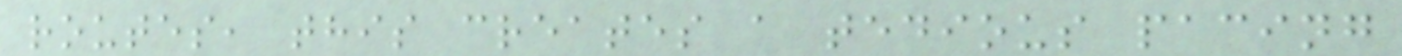routes, this creates a tedious pacing
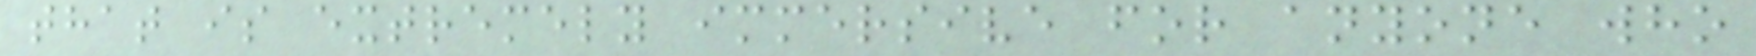that is extremely immersive for anyone who
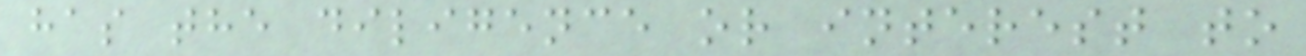has the diligence or interest to
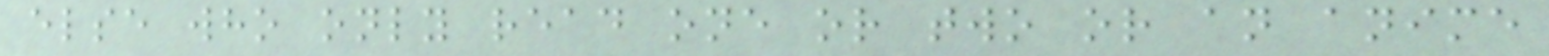else who only read one or two or an anime
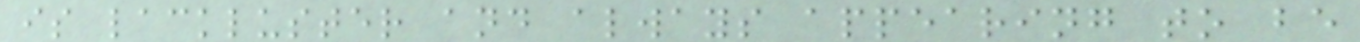is lackluster and always appearing to be
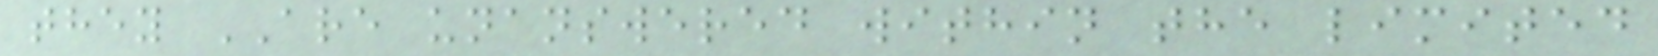they ARE unanswered within the limited
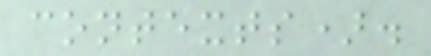contexts).
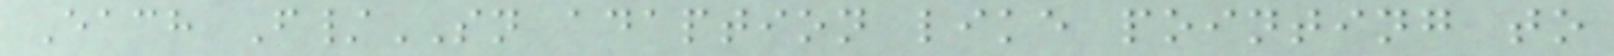Each F/SN adaption like pointing to
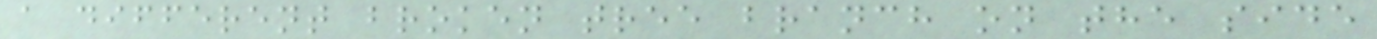a different broken tree branch on the side
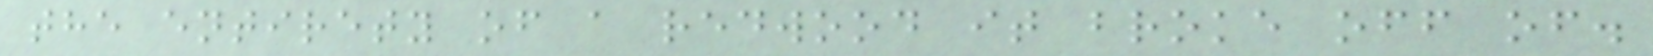the entirety of a redwood it broke off of.
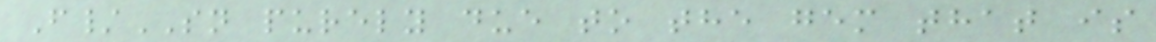F/SN purely due to the gem that is
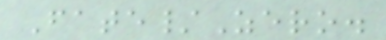Fate/Zero.
